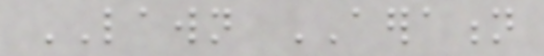LAWN AERATION
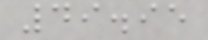49.95
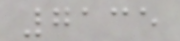7135
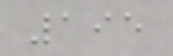195
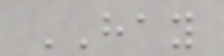HAY
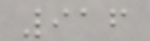916
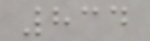834
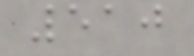510
